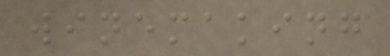winemaking
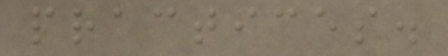practices.
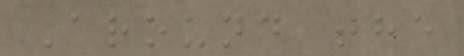Around the
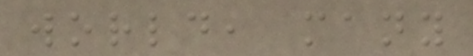world, many
